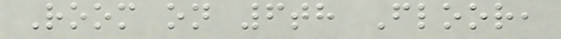Room on 6th Floor,
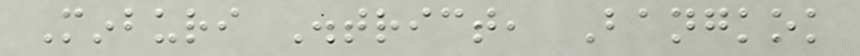Minburi District, Bangkok
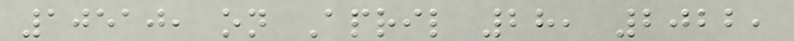10510, on April 28, 2022,
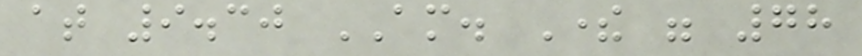at 9.30 AM. There were 78
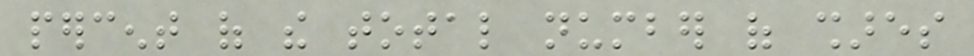percent of the total number of shares
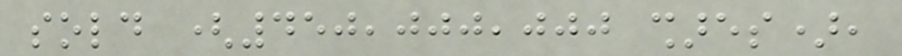sold (450,000,000 shares),
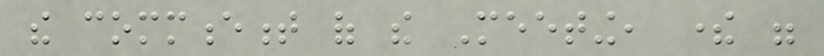the commencement of the Meeting, there were
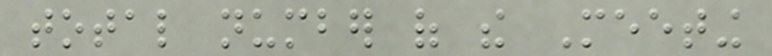total number of the Meeting
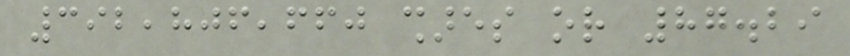392,806,660 shares or 87.29
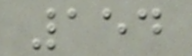154
